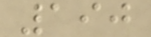190
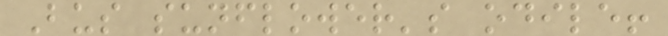Bus sunflower's odile!
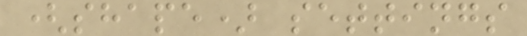(shape) settings
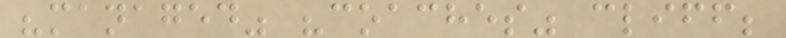"managed" "coaches" cliff;
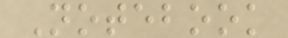Notebook
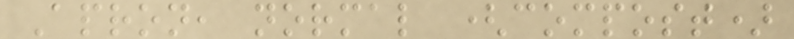Apron, normal (compost)
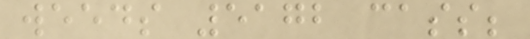weeds 5172 cass;
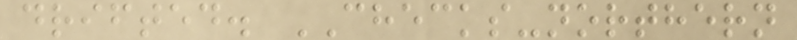drifted. CHECKS-northern
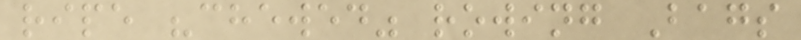ripe "chewed" rowing Bags
